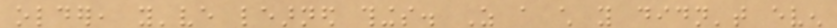older, you've learned things. As a child you didn't even
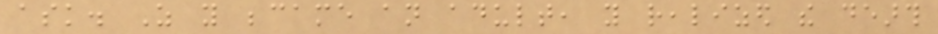ask. As you became an adult, you realized the dearth
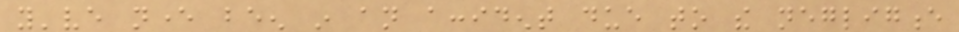you've never been in an accident due to the negligence
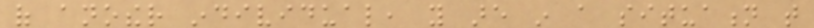of another individual, you are in a situation that
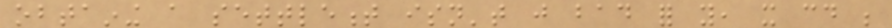obtaining a settlement isn't just bad for you, it could be
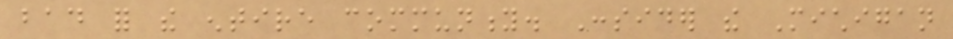bad for the entire community. Consider the Michigan
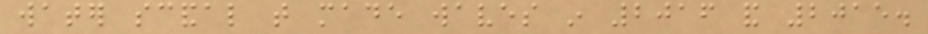water scandal that made waves in 2016 and 2015.
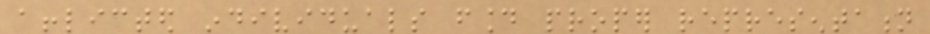afflicted individuals found proper representation
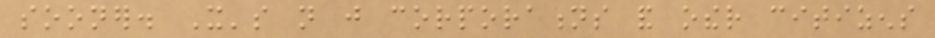sooner. It's not just corporations and other citizens
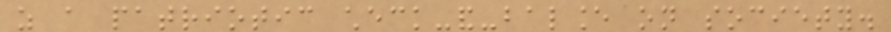as a patriotic check-and-balance on society.
